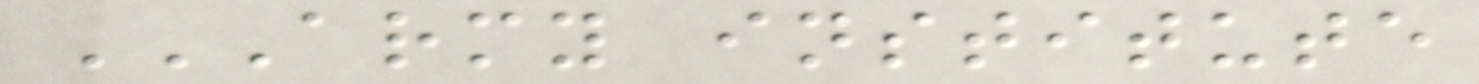ARMY INSTITUTE
